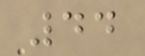44
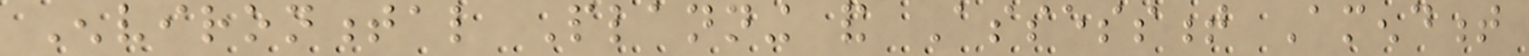Environmental Planning and Assessment Amendment
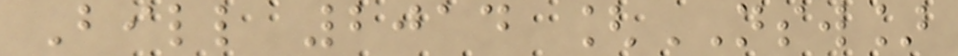Bill 2014 [NSW]
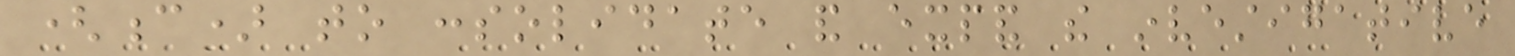(c) to consolidate and expand the investigative
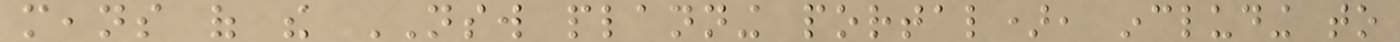means of the NSW planning portal), including to
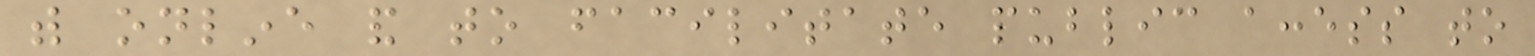with online and to facilitate public access to
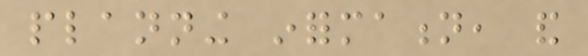planning information, and
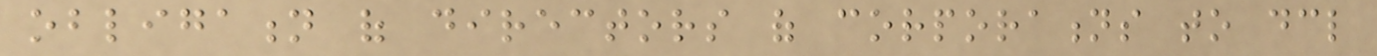obligation of directors of corporations to declare
